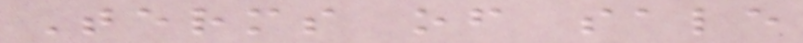Terms of sale
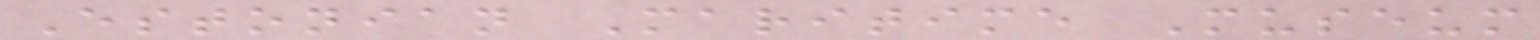Estonian Maritime Museum
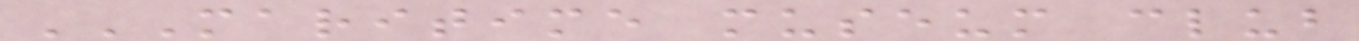MARITIME MUSEUM CLUB
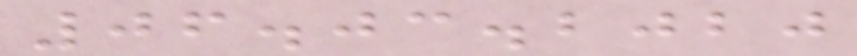06.03.2020
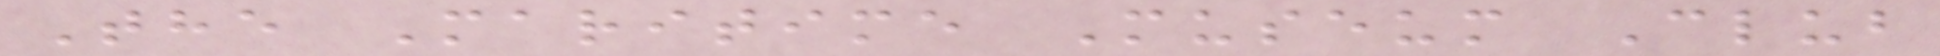The Maritime Museum Club
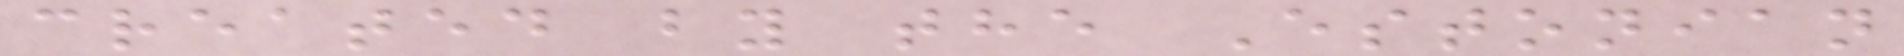created by the Estonian
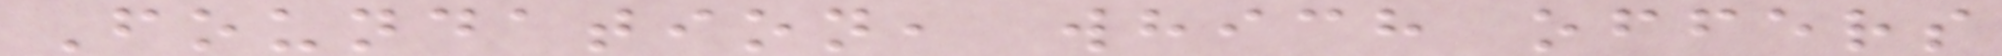Foundation, which offers
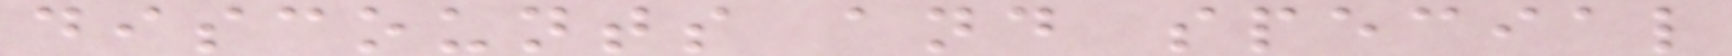discounts and special
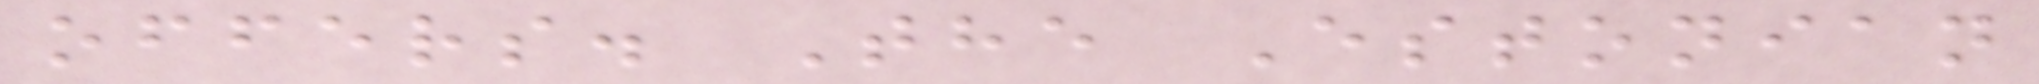offers. The Estonian
